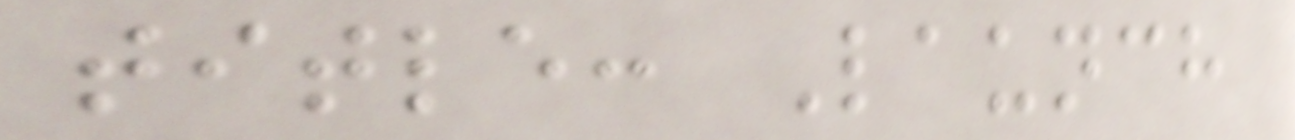title: Launch
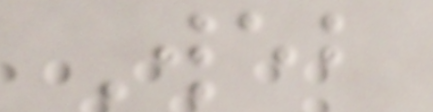Web
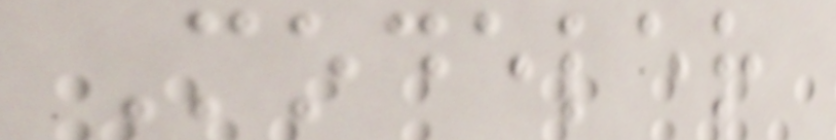Modeler
